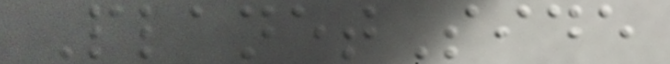PlanetSide
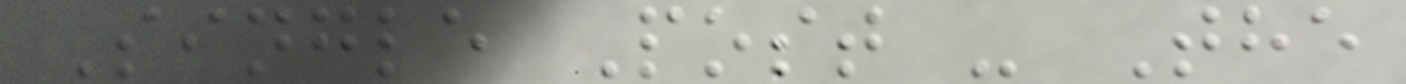Single Post - The
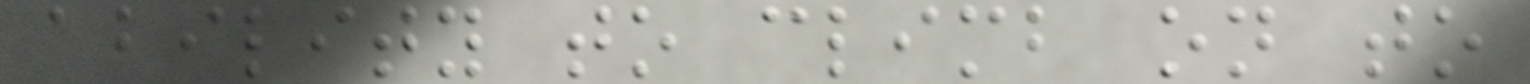ability to climb on to
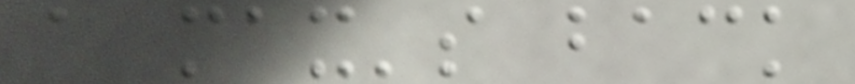a max's back
